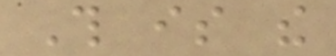This is the
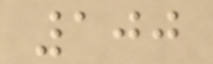100
